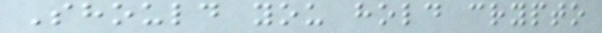Should you hold crypto
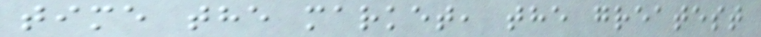time the market, the greatest
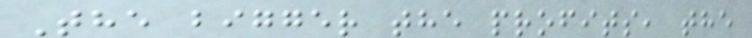The bigger the profits, the
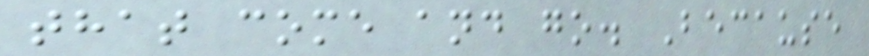that come and go. Because
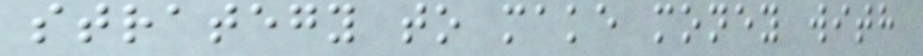strategy to make money with
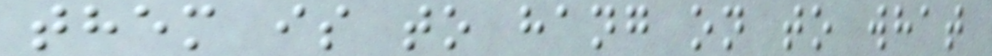them is to hang on to what
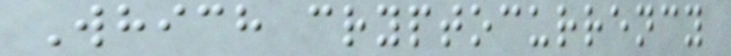Which cryptocurrency
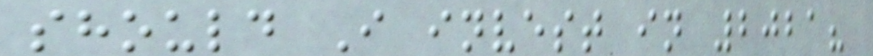should I invest in 2021?
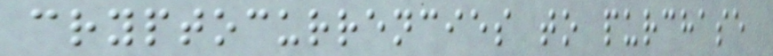cryptocurrencies to purchase
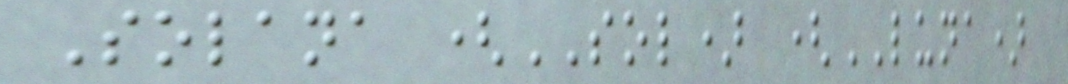Solana (SOL) (LUNA)
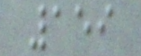159
